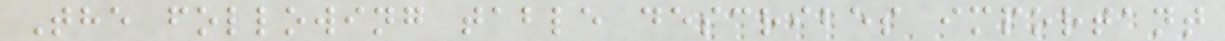The following table describes important
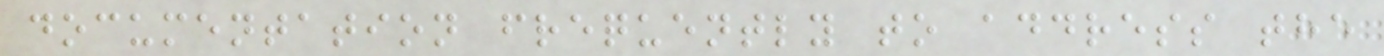documentation frequently to address the
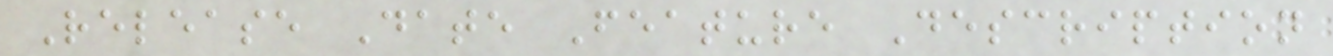Release Date Feature Description
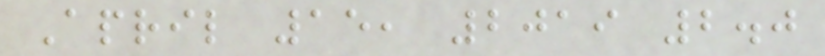April 15, 2019 2.0
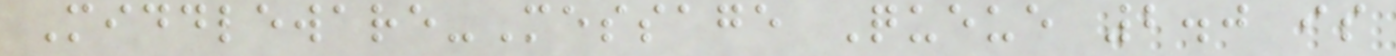Middleware-Message Queue 2.0 is
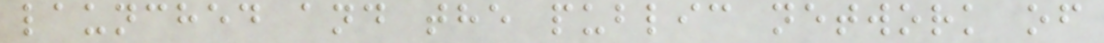launched and the public network of
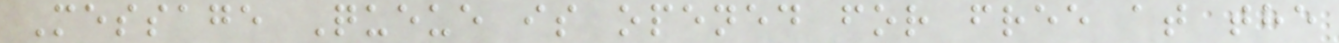Message Queue is opened for free at the
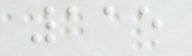115
